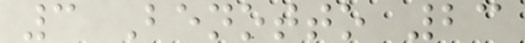3 Benotto 23
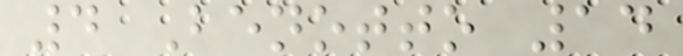4 Benotto 14
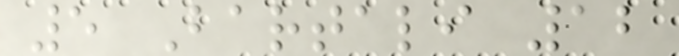5 Bartali 12
